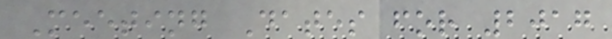Meeting Dates for 2017
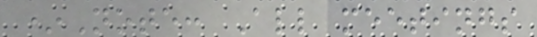*Note: All meetings
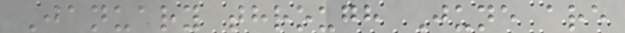January through June are
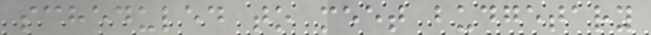scheduled to meet budgetary
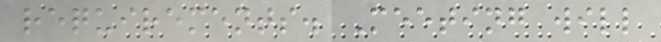requirements. Meeting will
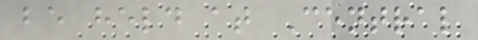be held at Central
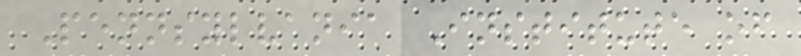Pennsylvania Institute of
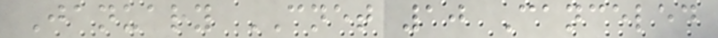January CNET 10 Canceled
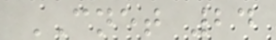CNET 24
